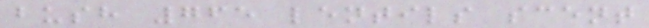bush 765 lentils scent
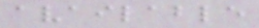available
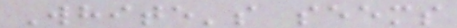White's seems
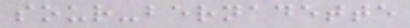sour-bernadette
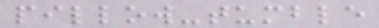pillow-tumble
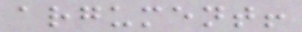argument!
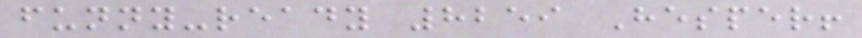funny-ready 8259 Hesper!
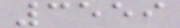3559
